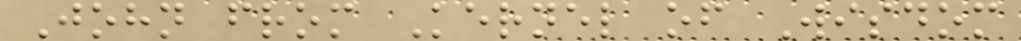John from Kernel of Wisdom
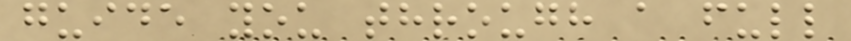guide you through a full
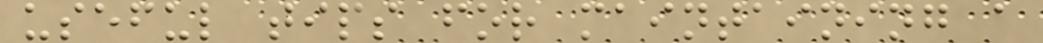useful tips for maintaining a
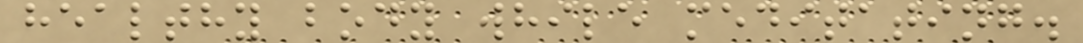healthy body while meditating.
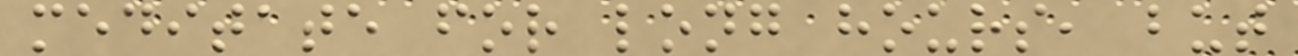meditate for long hours, but
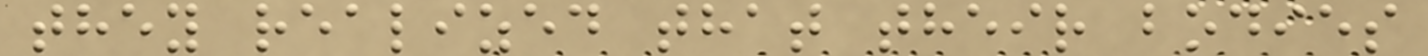they realized that their bodies
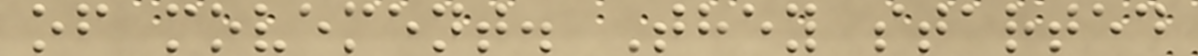of movement. They started
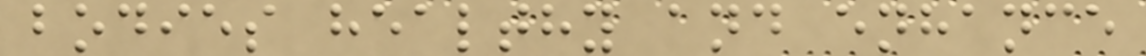bodies healthy and enhance
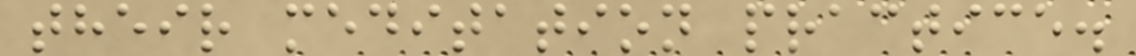their meditation practice.
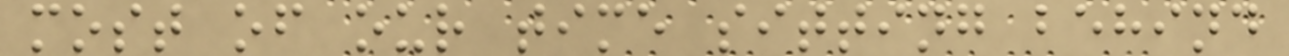most of our time sitting behind
